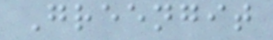Greengit
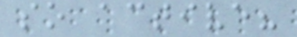so active?
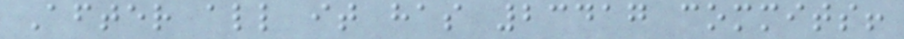After all it has 23417 commits!
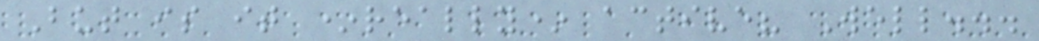But is it *really* active? Well...
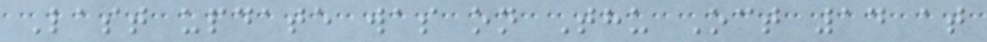Last update was on Thu Oct 14 at
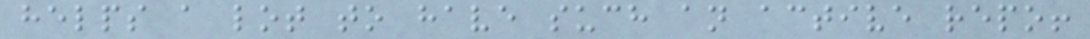helps a lot to have such an active repo!
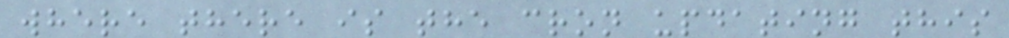where there is the cron updating this
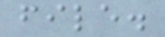file.
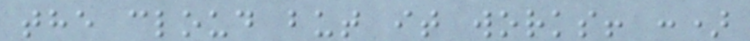the cloud but it works! :)
